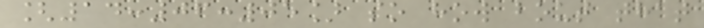[14:06:05] so how bout that
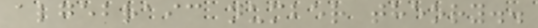algebraic number theory..
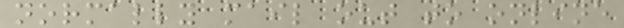normally mail out to online
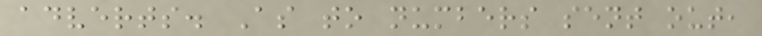adverts. As to numbers sent out,
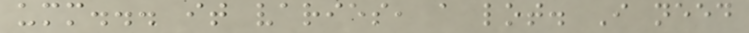umm... it varies, a lot. I need
